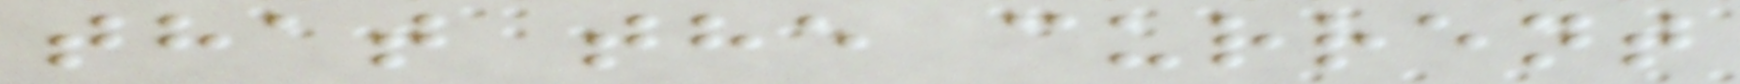that the current
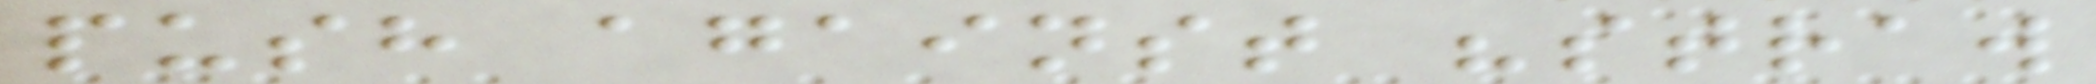push against "straw
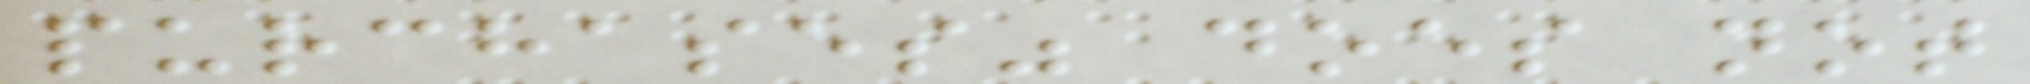purchases" does not
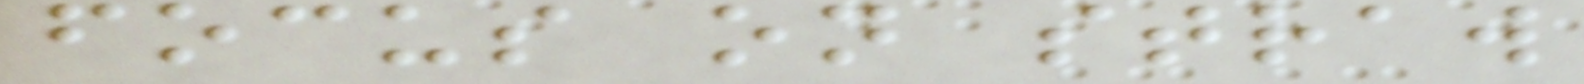focus on straw
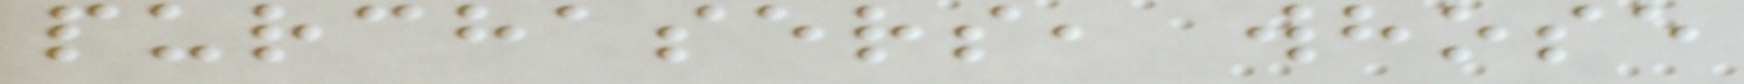purchasers, whose
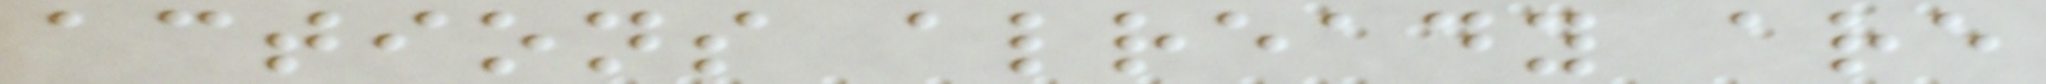actions already are
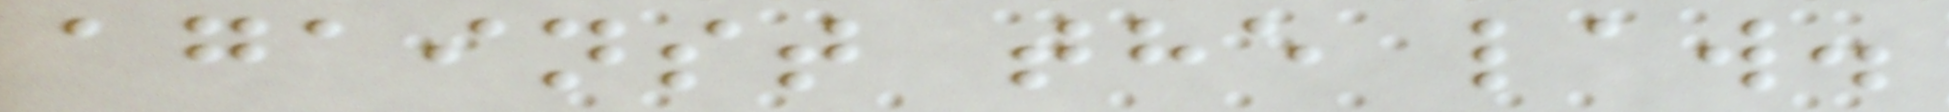against the law.
